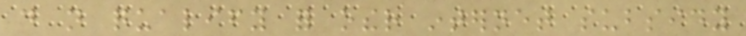do not qualify for other internet subsidy
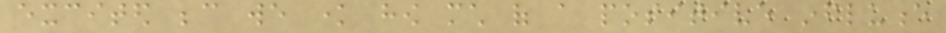excited because we know how much of a positive influence
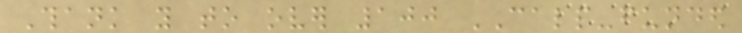Thank you to over 100 CALP-funded
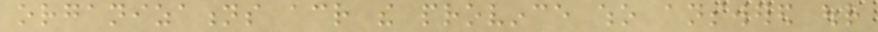organizations across the province who answered our
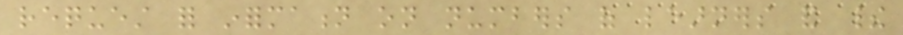request for information on numbers of learners and their
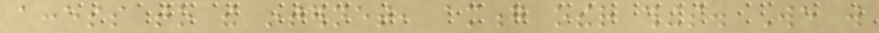access to the internet, among other things. We will
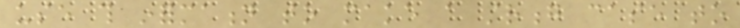use this information to make a strong case to
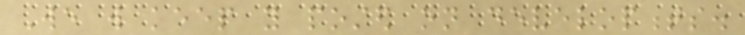We will keep you posted on developments.
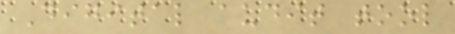Digital audit tool
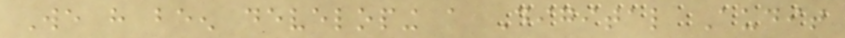We have been developing a Digital Audit
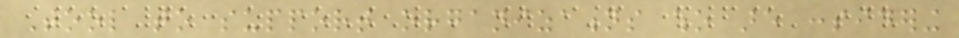Tool to support organizations who are considering
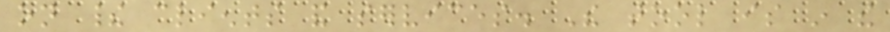on their clients and services. The tool is in the
